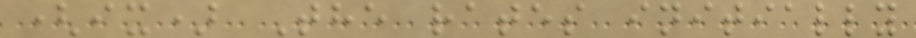(ix) The rates initially
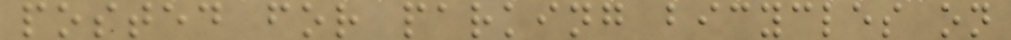posted for parking bicycles on
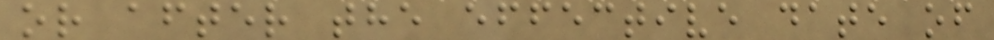or after the effective date of
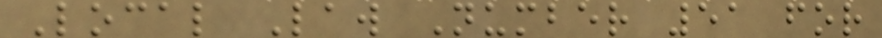Local Law Number 51 for
